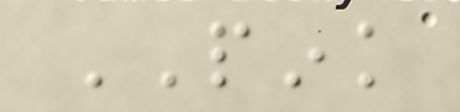PINK
